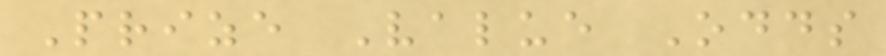Prize Value Odds
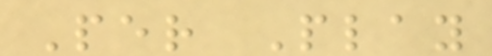Per Play
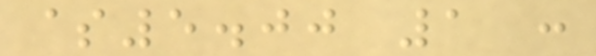$5.00 1 :
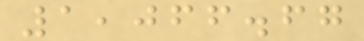1,066.67
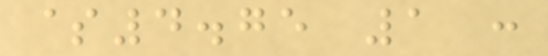$4.75 1 :
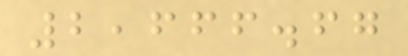2,666.67
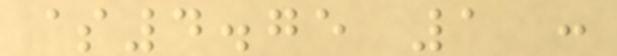$4.75 1 :
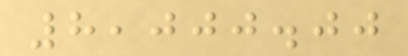8,000.00
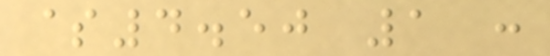$4.50 1 :
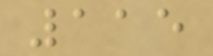115
